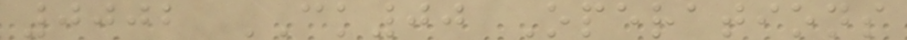0002 CK00 Operations
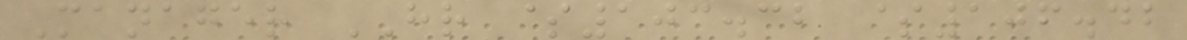Manager HR $103.32 $106.42
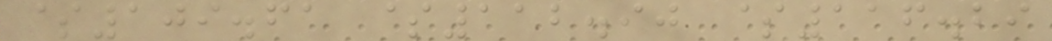$109.61 $112.90 $116.29
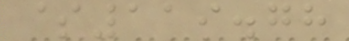$119.78
